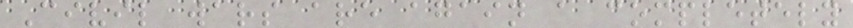Civil wars are again a completely
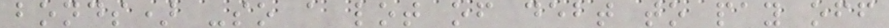bonds) -so a lot of debt to pay off
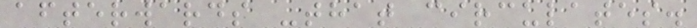afterwards -that circulates.
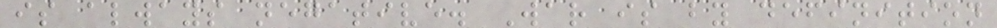is always negative. War is by definition
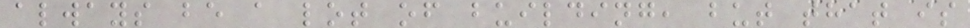always be a lot of building, but that is
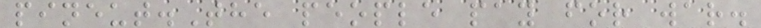pineut.The people pay for war.
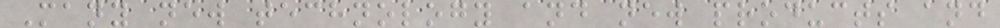Many new technology and new products and
